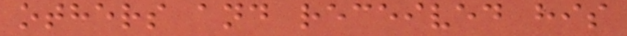others and received his
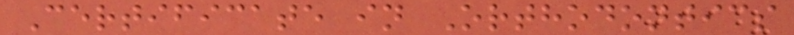Certificate in Orthodontics
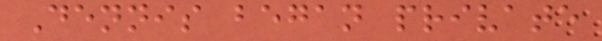Dennis began private
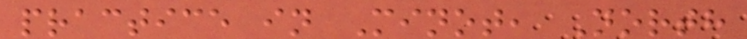practice in Minot, North
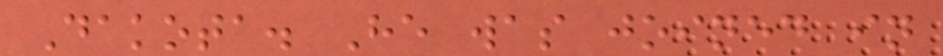Dakota. He was joined in
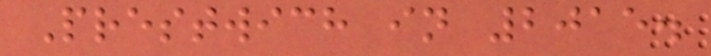Prestwich in 2015.
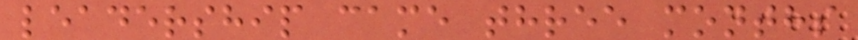leadership came three months
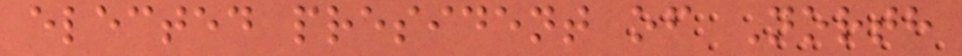elected president of North
